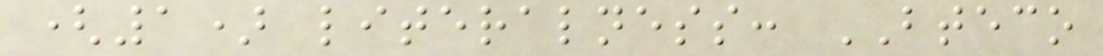(1) literalness: BTECO
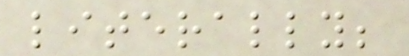literally;
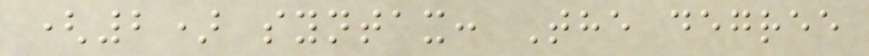(2) syntax: The degree
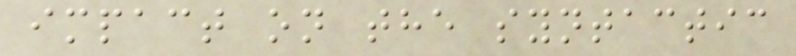impact on the syntactic
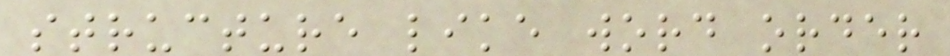structure like word order
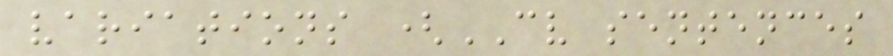variations (CV sentences
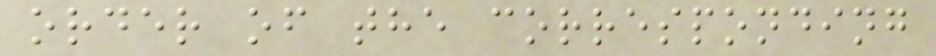order of the corresponding
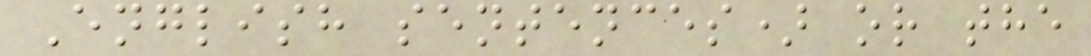English sentences) or the
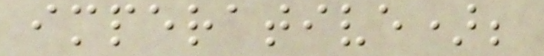imperative);
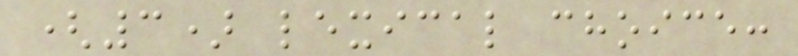(3) lexical choice:
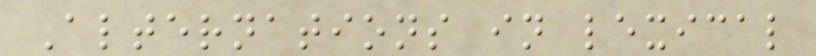Alternations in lexical
